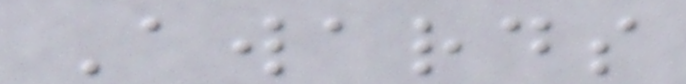Awards
